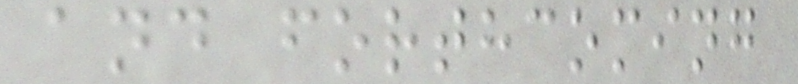and forthcoming
